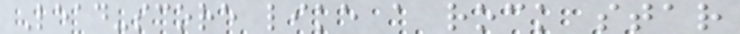Lead-score like a rock star
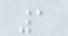1
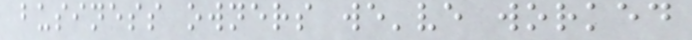business owners we've worked
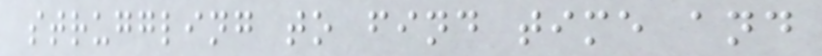struggling to find time and
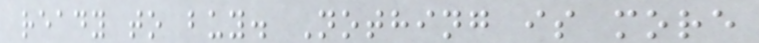ready to buy. Nothing is more
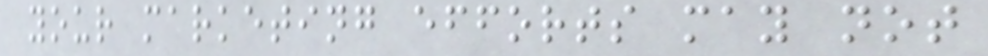your marketing efforts may not
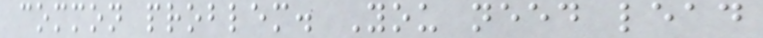common problem. You need lead
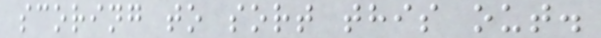scoring to sort this out.
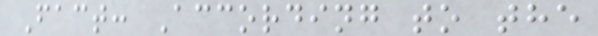Fact: According to the
